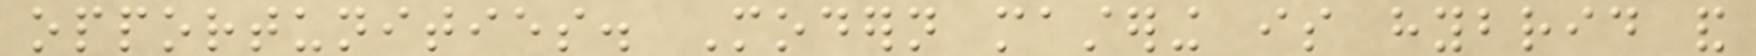opportunities. Modern mastering is hybrid and
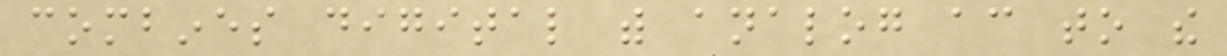combines digital with analog according to the
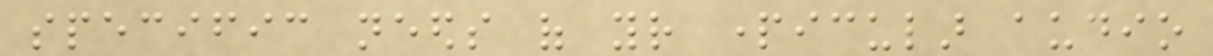specific needs of your particular audio
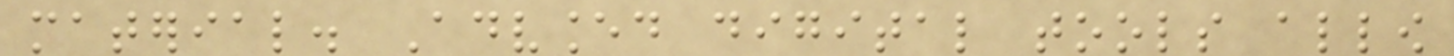material. Advanced digital tools allow
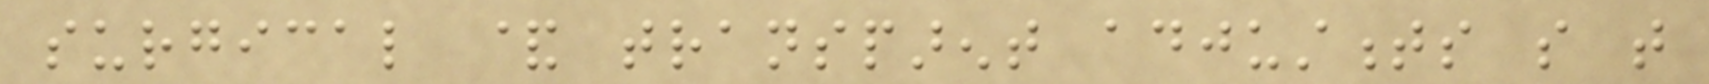surgical & transparent adjustments so that
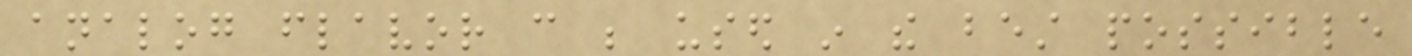analog flavor can be used in the best possible
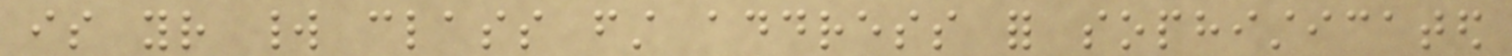is your world class first address for sophisticated
